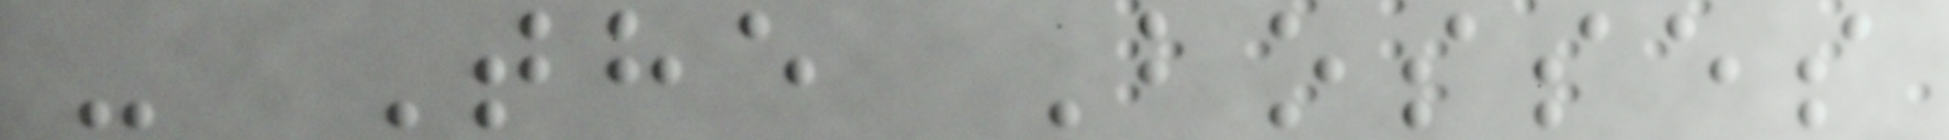- The Bosses
